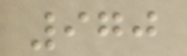970
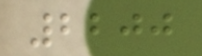2200
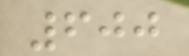600
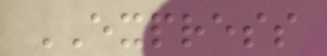EXPRESS
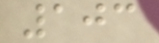103
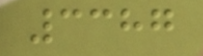3387
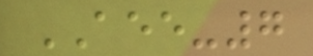AEE-7
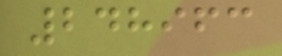248963
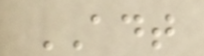ADT
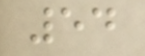54
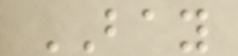BAY
